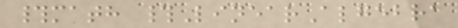#math #LinearAlgebra
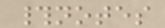#notes
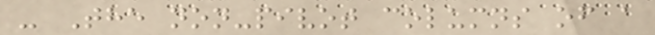- The non-pivot columns of a
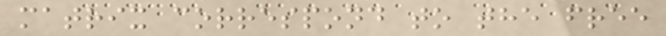matrix correspond to the free
